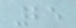25
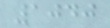1040
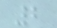2
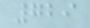729
